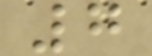7
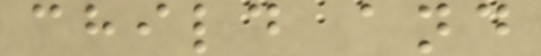child and
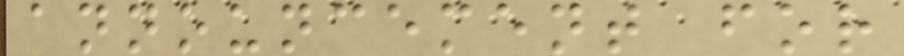announcement for
